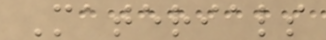Materials
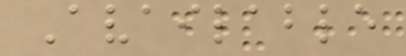Available
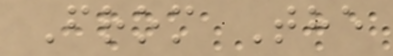From The
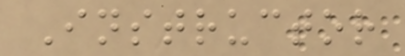Instructor
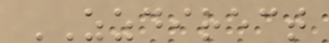ZZDIRECT
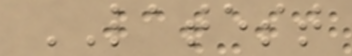LATEST
